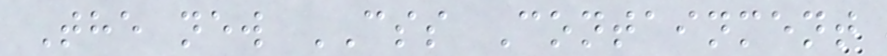The new CSS Containment
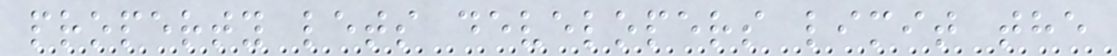property lets developers limit the
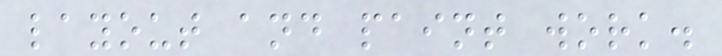layout and paint work.
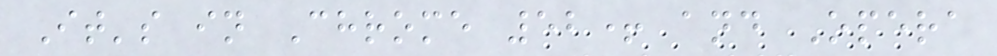It's in Chrome 52+ and Opera
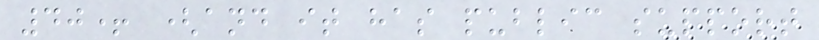40+ (and it has public support
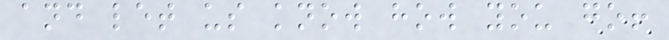and let us know how you go!
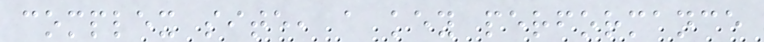complex site, a key performance
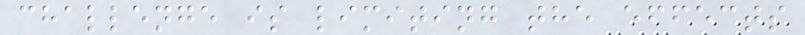challenge is limiting the effects
